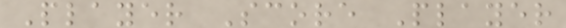Player Score Player
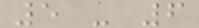5 - 6
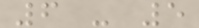6 - 5
